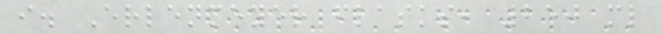i. Erlenmeyer flasks, 250 ml
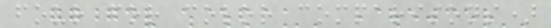four for color comparisons)
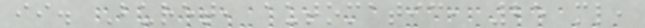ii. Buret, automatic, 25 ml,
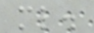ml.
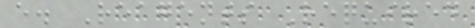e. Reagents Required
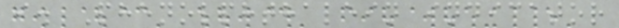i. Phenolphthalein indicator
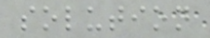solution
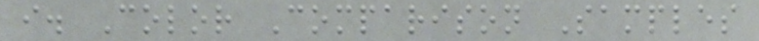i. Color Comparison Samples
